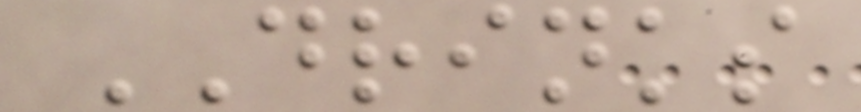DRINKS
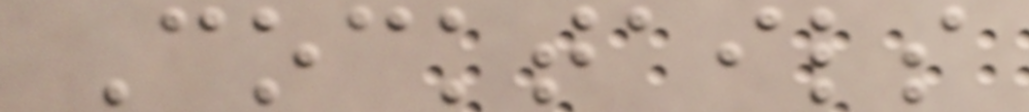Cocktails
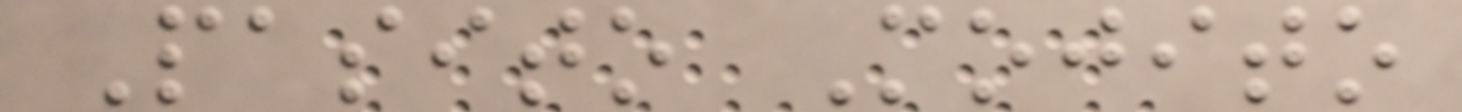Pasito Mojito
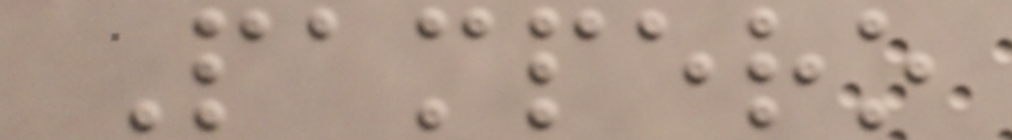Pampero
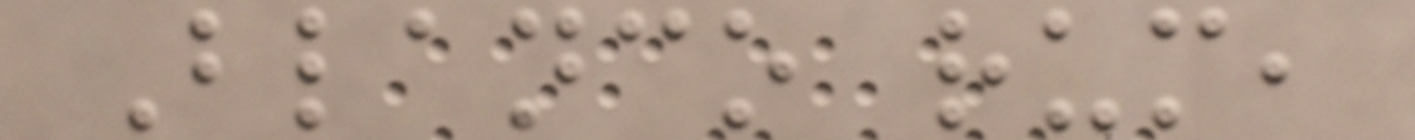Blanco rum,
